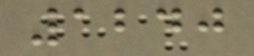1240
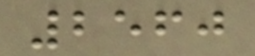2560
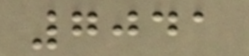7041
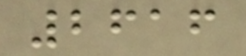2616
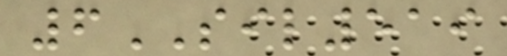6SIL519
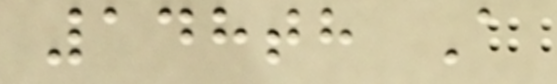148th A
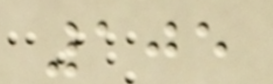105
